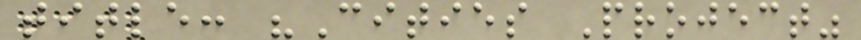title: "Cities Project"
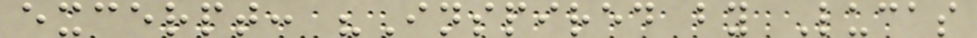excerpt: "Inspired by Lucas
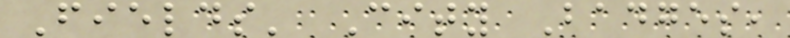Fields' City Badges,
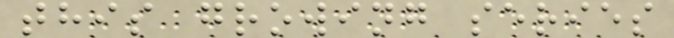this growing series
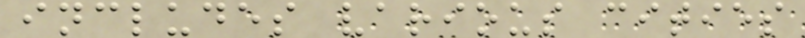includes various cities
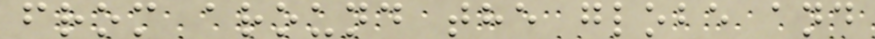from around the globe and
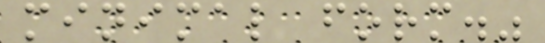minimal form."
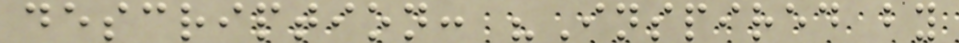description: "Inspired by
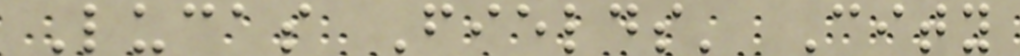Lucas Fields' City
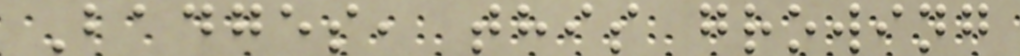Badges, this growing
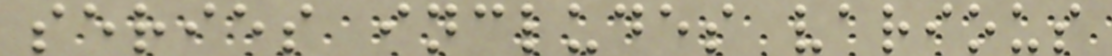series includes various
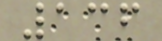136
